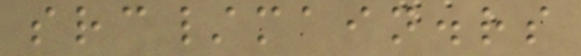src/main.rs
